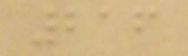216
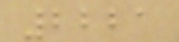2221
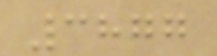3877
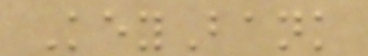KeyBank
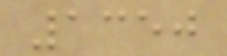1350
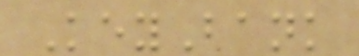KeyBank
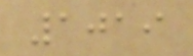1019
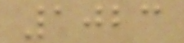1023
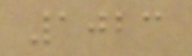1023
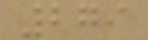279
